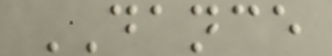DANCE
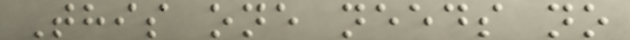This one needs no
